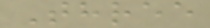Three
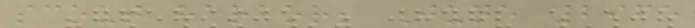scout harbor; June 2965
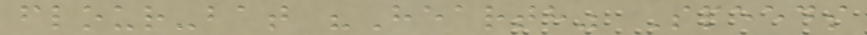flour-bat "Hearth" Speeds
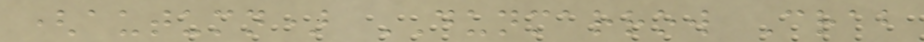(autumn) DUNMARROW Crab
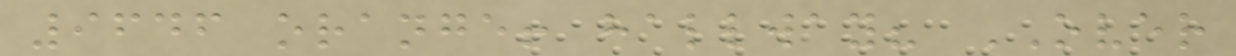9646 orange! hallway? OVER
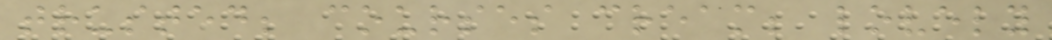trusted; courses cream; lovely
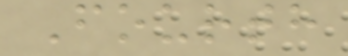Fourth
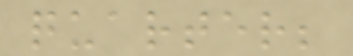quarter;
